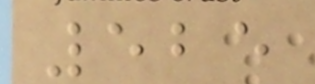525
